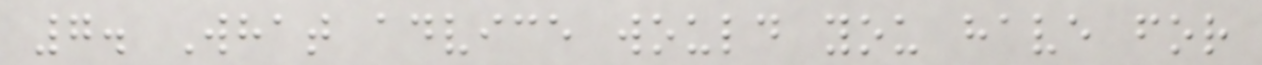7. What advice would you have for
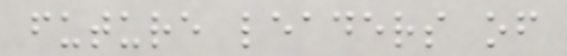future leaders of
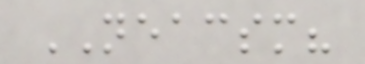NEACSM?
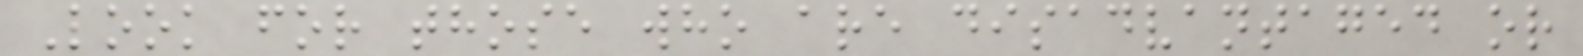Look for those who are disadvantaged or
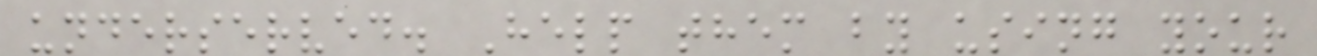underserved. Help them by using your
